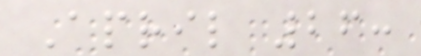April 26:
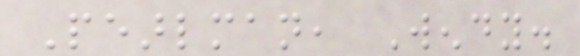Pearlman, Wendy.
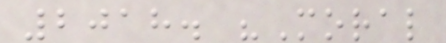2018. "Moral
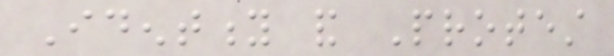Identity and Protest
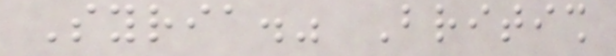Syria." British
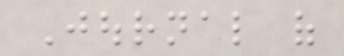Journal of
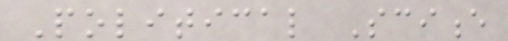Political Science
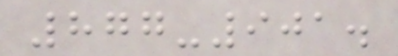877-901.
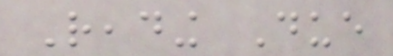Reading Due
